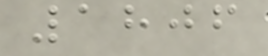1806
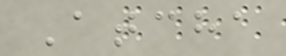Atcha
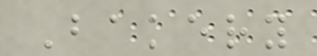Bakery
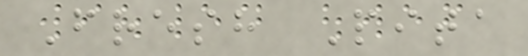Fresh Pita
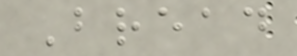Bread
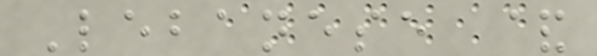Lebanese &
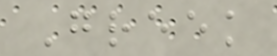Greek
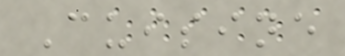Cuisine
